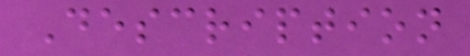Description
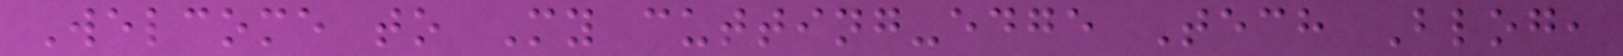Welcome to My cutting-edge Tech Blog,
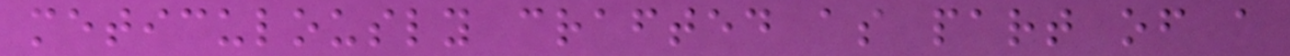meticulously crafted as part of a
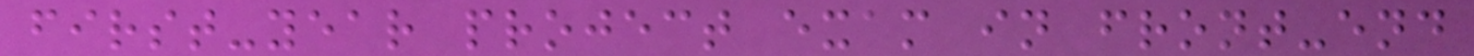first-year project exam in front-end
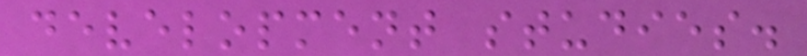development studies.
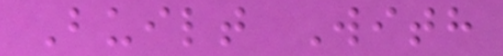Built With
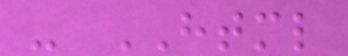- HTML
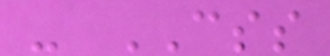- CSS
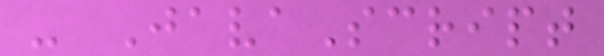- JavaScript
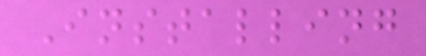Installing
